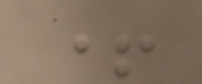+
